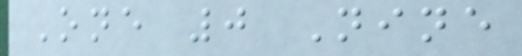One 0 Nine
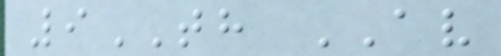9TH AV
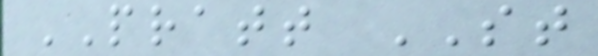PRATT ST
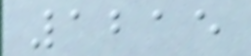1215
